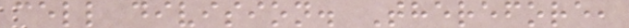cell division. Therefore,
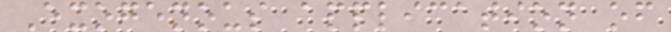Exogenous application of
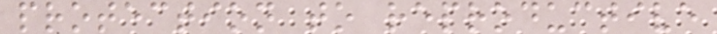protection to reproductive
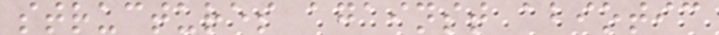structures against abiotic
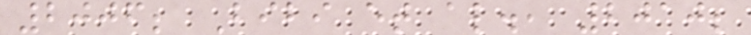2006; Bibi et al., 2010;
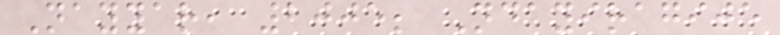Nayyar, 2005; Ndayiragije
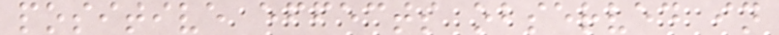positive effects observed in
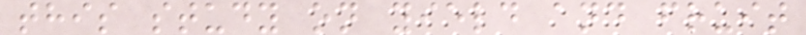this study on yield and fruit
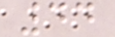44
